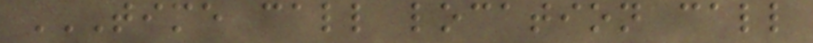TIME CALL LOCATION CALL
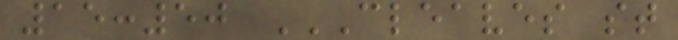15:50 CLEAVES ST
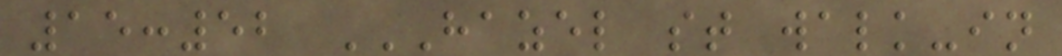15:52 HAZEL ST WALK-IN
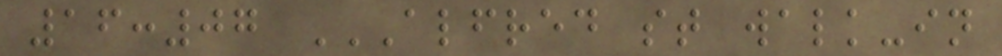16:07 ALFRED ST WALK-IN
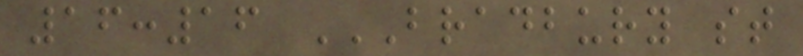16:16 BRADBURY ST
